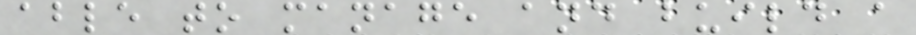able to manage and build a
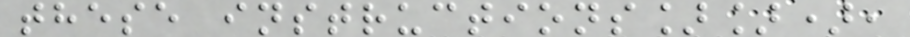these instructions]]),
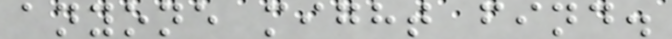anyone might find.
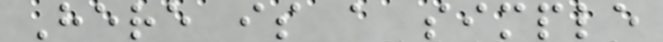Here is a simple
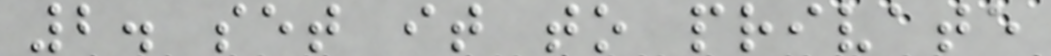2. set it to private
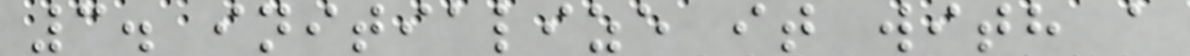3. initialize it with a
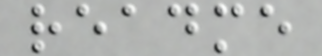readme
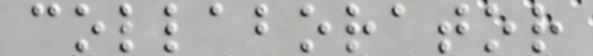collaborator
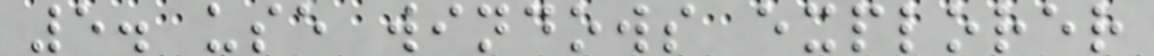5. use windows explorer
